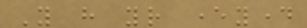You have your everyday
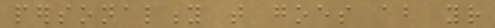personality that goes about your
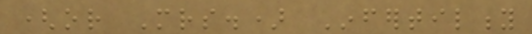(or Mrs.) Infertility
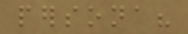persona?
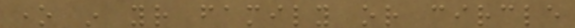one in your family or circle
